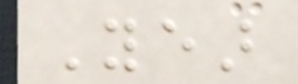Year
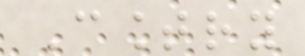Country
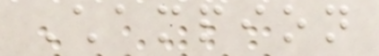Champion
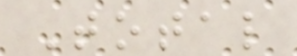Total
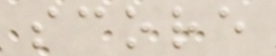score
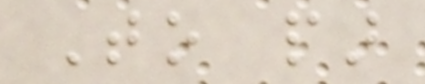To par
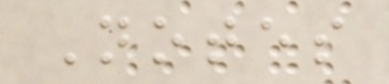Notes
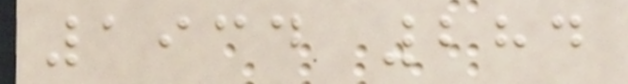1934 284
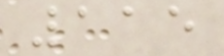115
